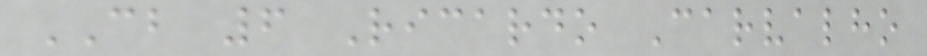CB 6 Ricardo Carvalho
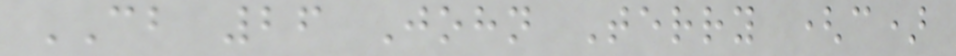CB 26 John Terry (c)
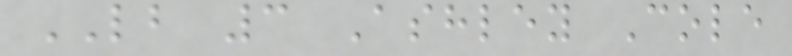LB 3 Ashley Cole
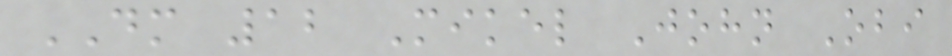DM 12 Mikel John Obi
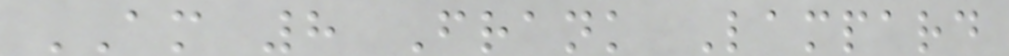AM 8 Frank Lampard
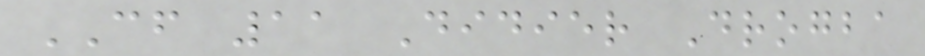CF 11 Didier Drogba
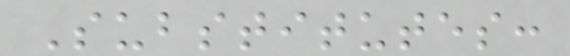Substitutes:
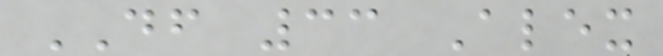DF 33 Alex
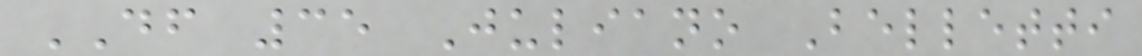DF 35 Juliano Belletti
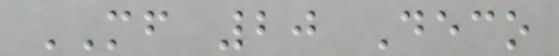MF 20 Deco
